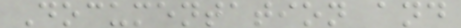Documentation and
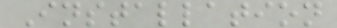Installation
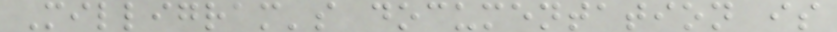Milligram's documentation is
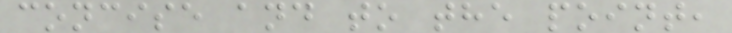concise and to the point,
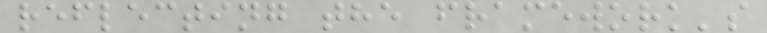reflecting the framework's
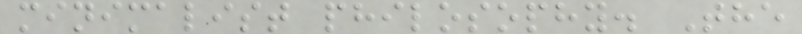minimalist philosophy. The
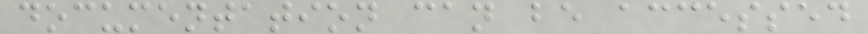documentation can be accessed
